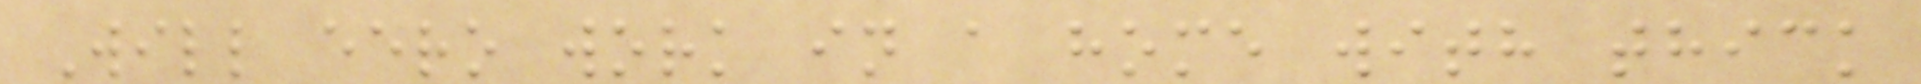Will eero work in a home with thick
